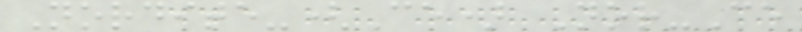Nordite-(Ce) Nor-Ce
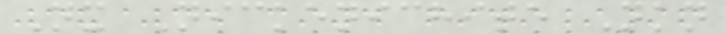Nx Nickenichite Nkn
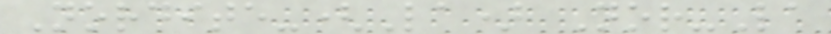Nordite-(La) Nor-La
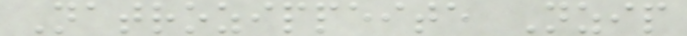Natrozippeite Nzip
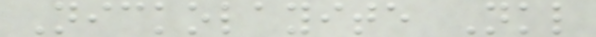Nickolayite Nkl
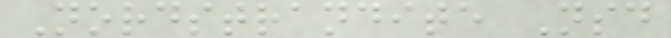Nordstrandite Nsd
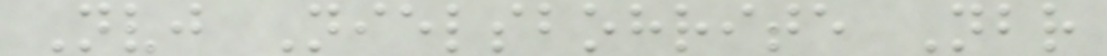Nvj Nielsbohrite Nbr
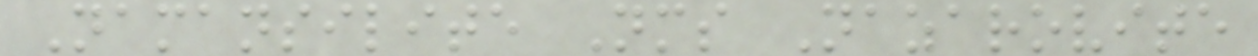Namansilite Nms Nazarovite
